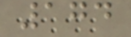174
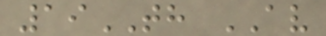19TH AV
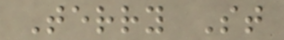Terry St
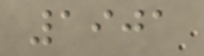1901
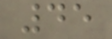45
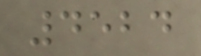4524
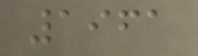1961
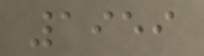1959
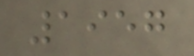1957
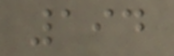194
